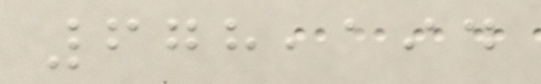678,194
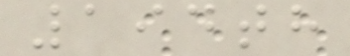194th
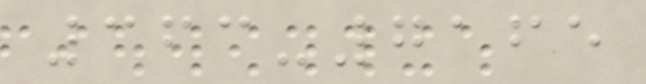363-7165
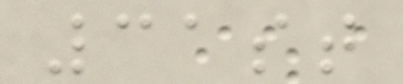31st
